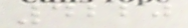4220
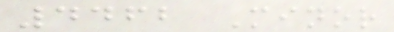4462 Minor
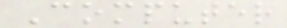Computer
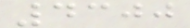4300
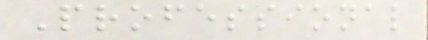Professional
